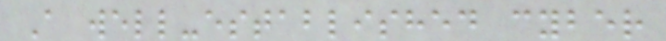A well-established cyber
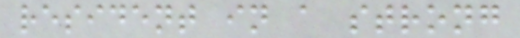resident in a strong
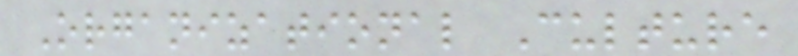Organizational Culture
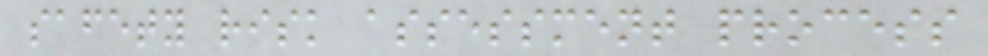safety risk assessment process
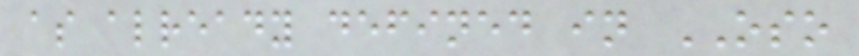as already defined in OSO
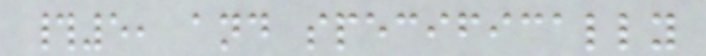#5, and specifically
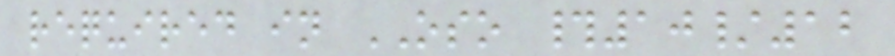required in OSO #10/12
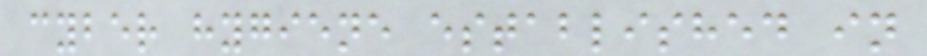cyber hygiene established in
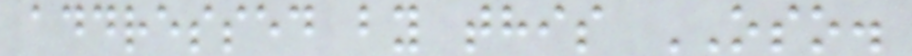addressed by this OSO.
